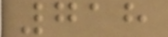718
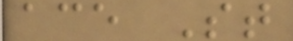ace St
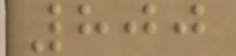800
